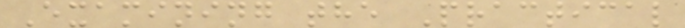Examining the Practical
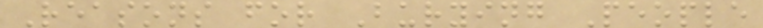Reasons for Burying People
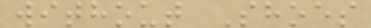without Shoes
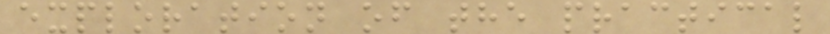exploration of the practical
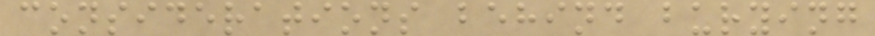considerations behind burying
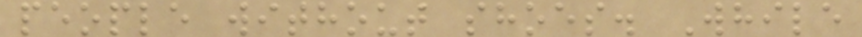people without shoes. While
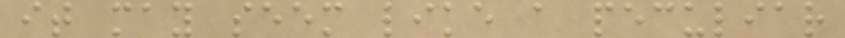it may seem like a peculiar
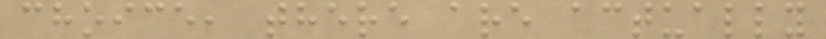choice, there are actually
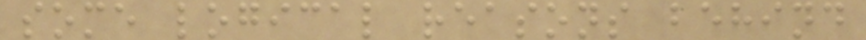some logical reasons behind
